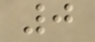0
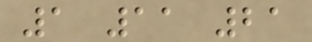1 11 21
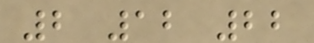2 12 22
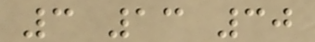3 13 30
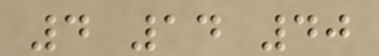4 14 40
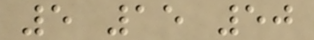5 15 50
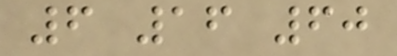6 16 60
